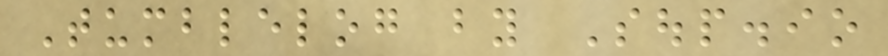Tumblelog by Soup.io
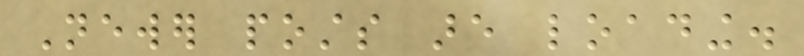Newer posts are loading.
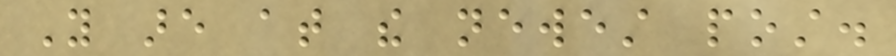You are at the newest post.
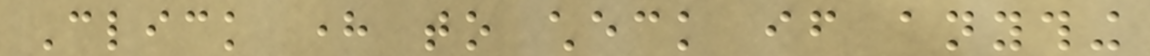Click here to check if anything
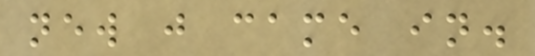new just came in.
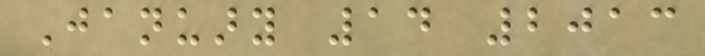January 14 2013
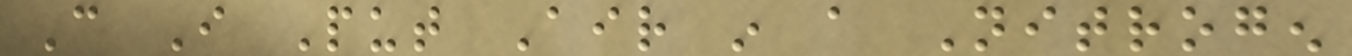Can I Put Air in a Nitrogen
